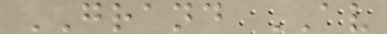GRAND AV
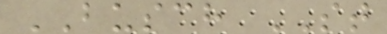BUSCH ST
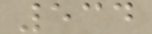534
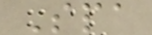Spa
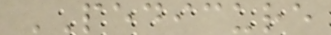PEDICURE
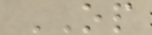OP
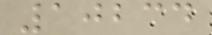10234
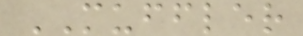MUFFLER
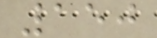150
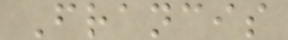Francis
